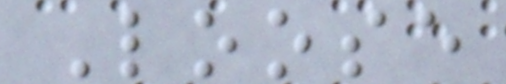Loose
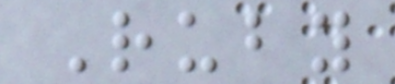Ruby
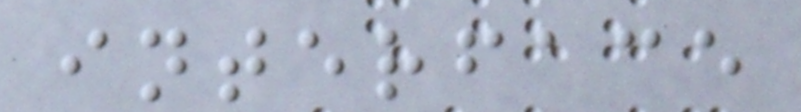interface
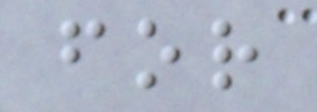for
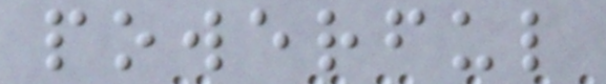powerful
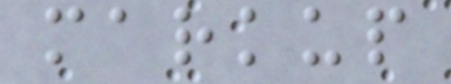markup
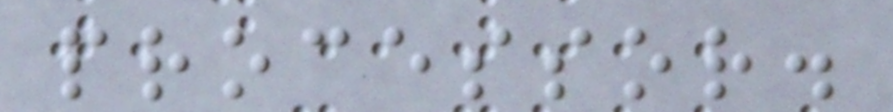processor.
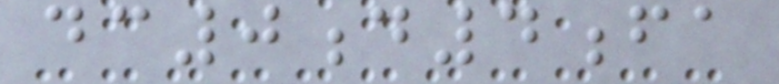dc0d4fa
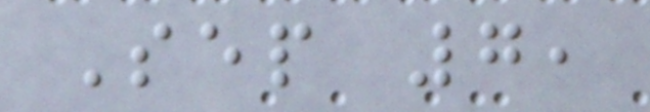Sep 7,
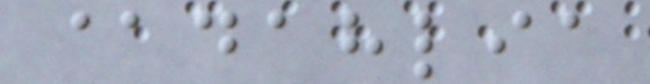@dahlia
